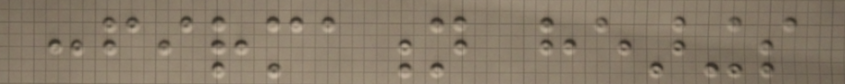confirmation hearings
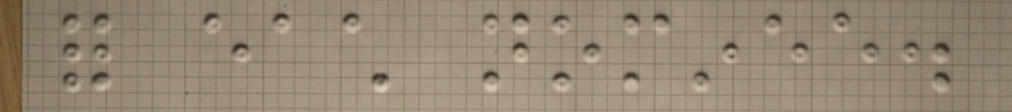for each nominee.
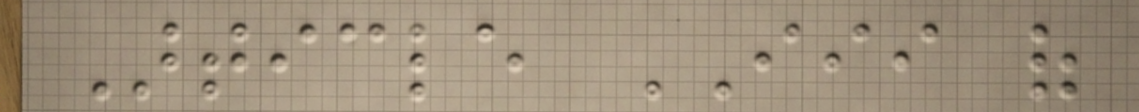Article III of
